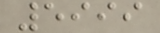5999
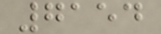7154
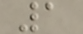1
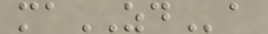maZDa
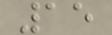15
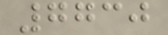7730
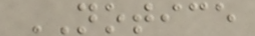NOTICE
